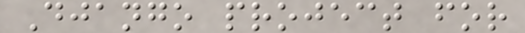Django project for
